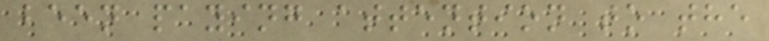been paying attention to the
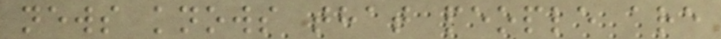news knows that people are
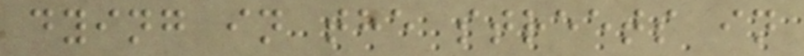dying in the streets in
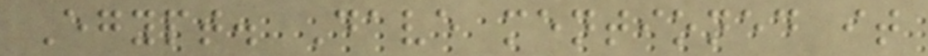Egypt. Dave mentioned it
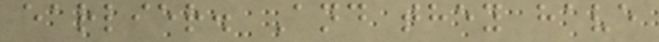earlier. And they have
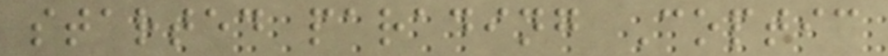started parading Coptic
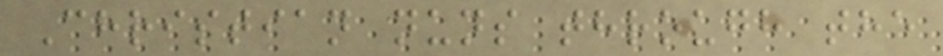Christian nuns through the
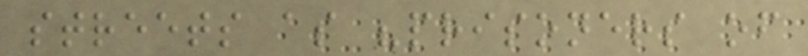streets as "prisoners of
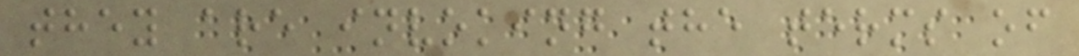they are invoking the terms of
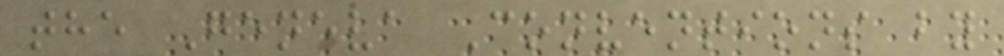the Geneva Conventions by
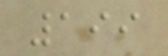199
